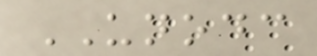UNODC
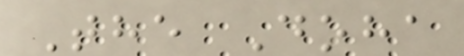The Doha
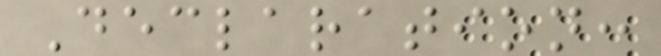Declaration:
